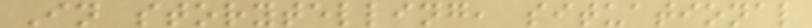In storytelling, situational
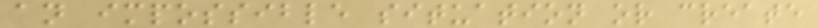an impossible situation or create
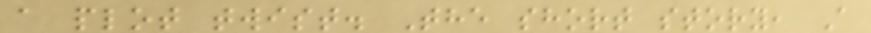a plot twist. The short story, A
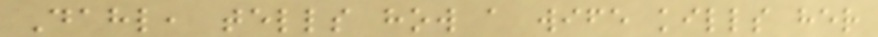Dahl, tells how a wife kills her
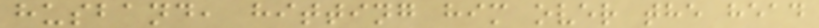husband, hitting him over the head
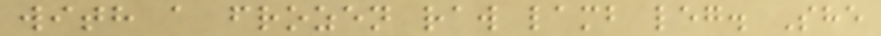with a frozen raw lamb leg. She
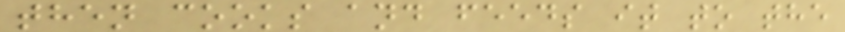then cooks and feeds it to the
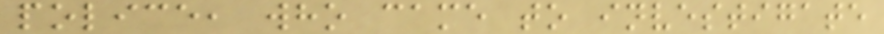police, who came to investigate
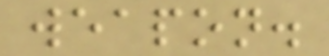weapon.
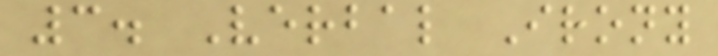3. Verbal Irony
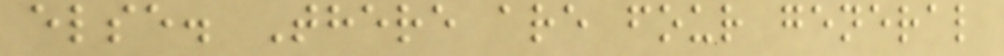else. There are four general
